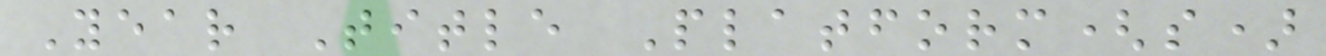Year Title Platform(s)
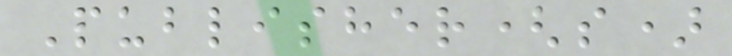Publisher(s)
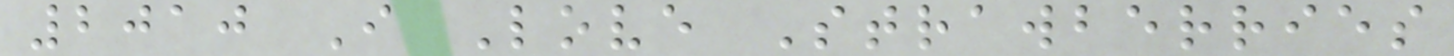2010 I Love Strawberries
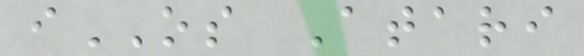iOS Atari
